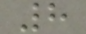8
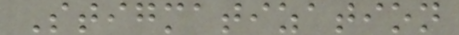Stigmatization
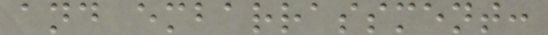and embarrassment:
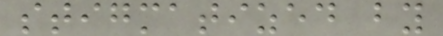stigmatized by
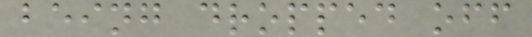being dropped off
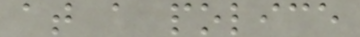at a police
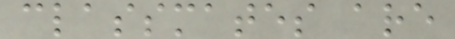classmates are
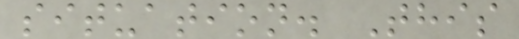situation. This
